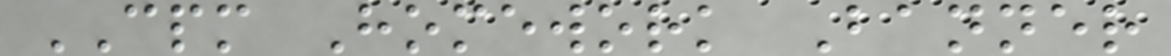CPM Homework Banner
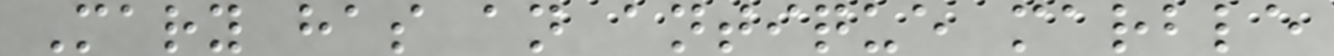Mary has an antique marble
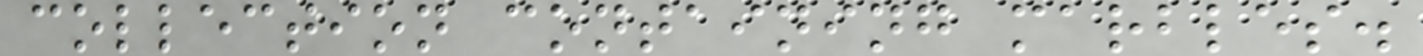collection containing marbles.
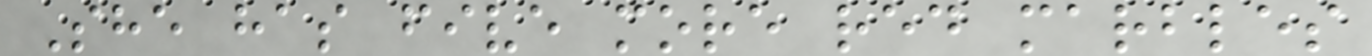She has five more red marbles
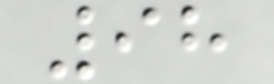98
